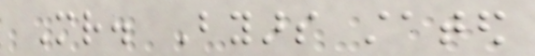Mr. Byars stated
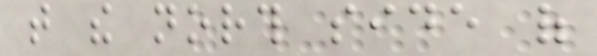that the north side of
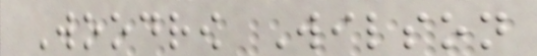Woodrow Wilson
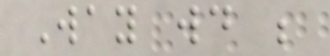Way would be
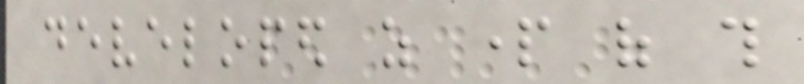developed as part of this
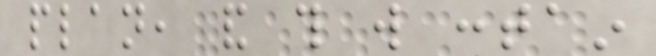plan, and this will contain
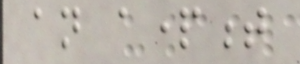an apartment
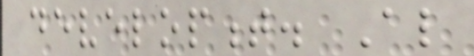development. Also
